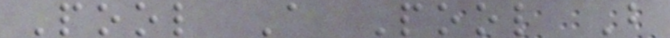Pool A Pool B
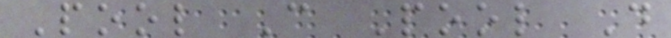Pool C Pool D
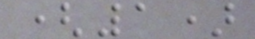(1)
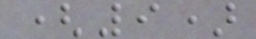(9)
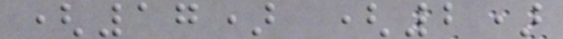(17) (2)
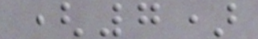(7)
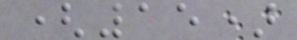(15)
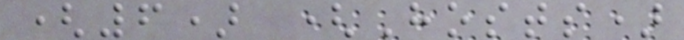(6) (Hosts)
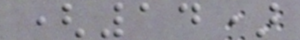(14)
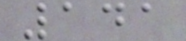141
